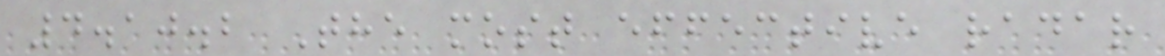4.10.2 The most effective radar
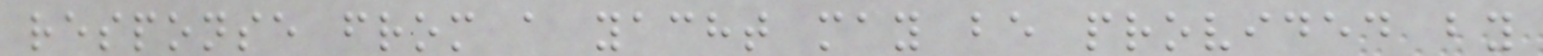response from a yacht may be provided by
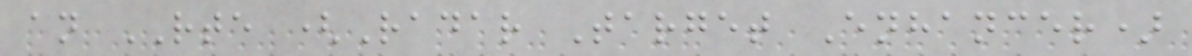an RTE (Radar Target Enhancer)
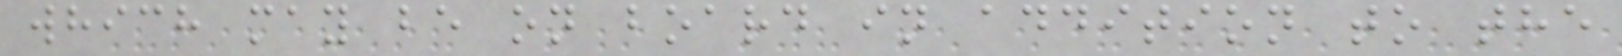which may be on board in addition to the
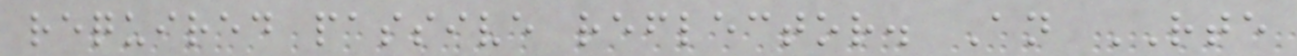required passive reflector. An RTE
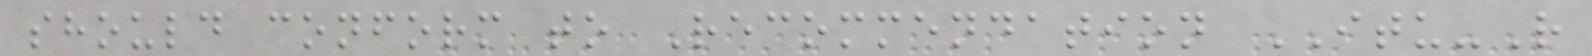should conform to Recommendation ITU-R
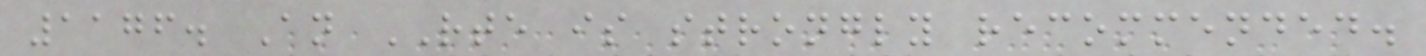1176. An RTE is strongly recommended.
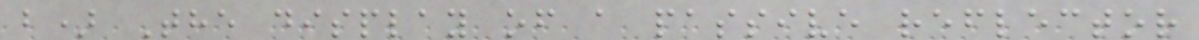b) The display of a passive reflector
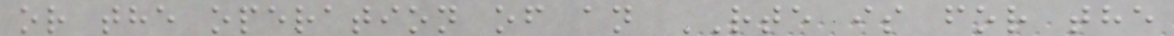or the operation of an RTE is for the
